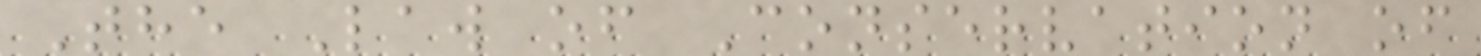The Law of Conservation of
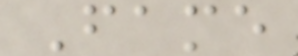Fame
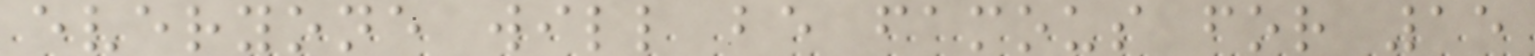everyone will be famous for 15
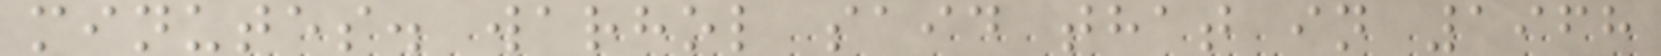minutes. warhol said that in 1968
